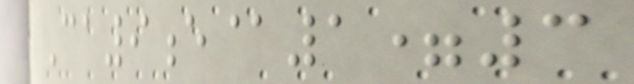Ca9e@1=3
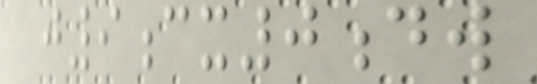j9cx0dw
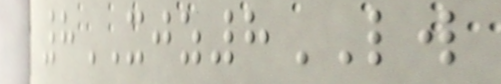8XJZ8LW
